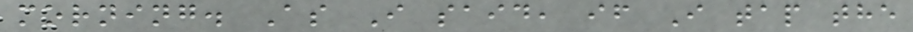morning. As I said, if I tap the
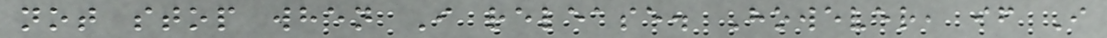not stop when I release. However, if I
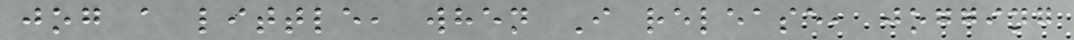jog a little, when I release, jogging
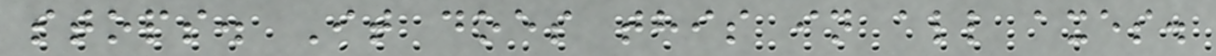stops. It does this in all axes.
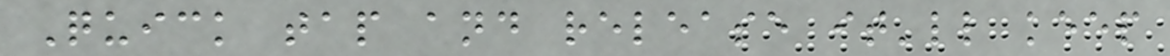Quick tap and release it'll keep
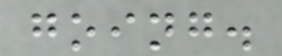going.
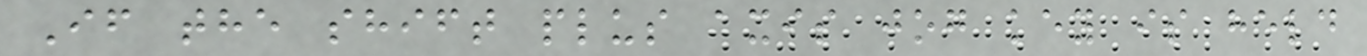If the shift plus axis jog key is held
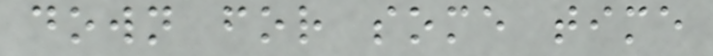down for some time
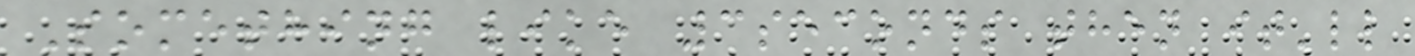Something like 3seconds then it'll
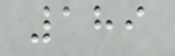189
